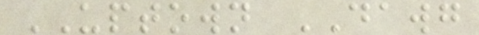UPTOWN DAWG
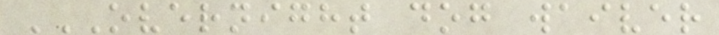OVERNIGHT DOG WAIVER
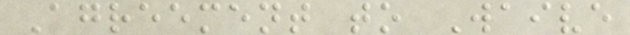Agreement to Waive
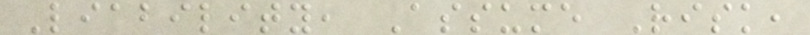Liability, Assume Risk,
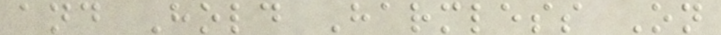and Hold Harmless On
